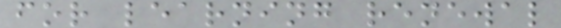for learning renewal
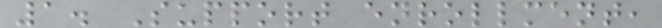1. Support enrollment,
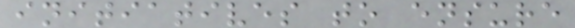initiatives to ensure
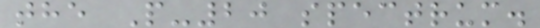the P-20 spectrum.
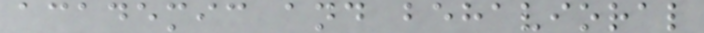academic and behavioral
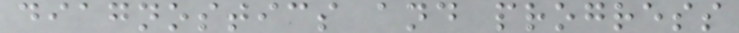diagnostics and progress
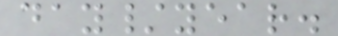day/year.
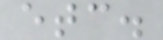etc.
